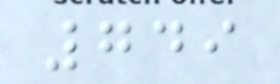749
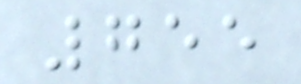755
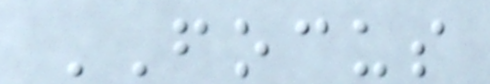FOCUS
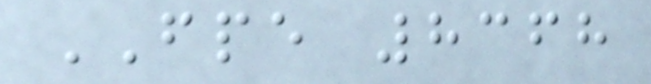FPE 8368
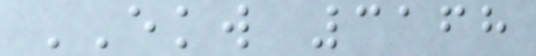EKW 3168
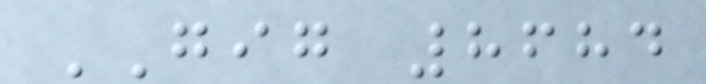GIG 8684
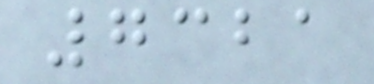7321
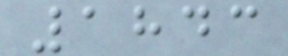1843
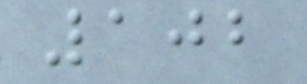102
